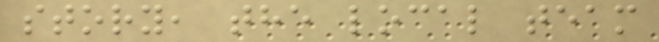story, the local team
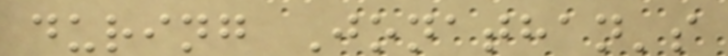during Jonathan's
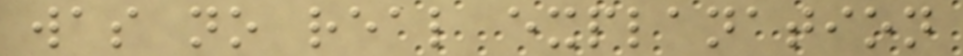was no real explanation
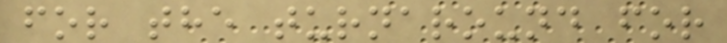for the turnaround for
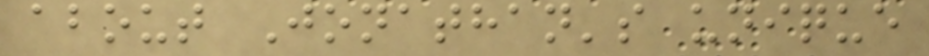about Jonathan's unique
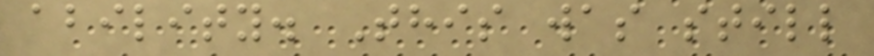ability. This was still
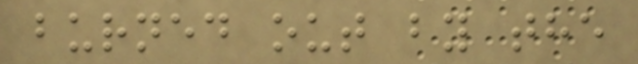burned out by the
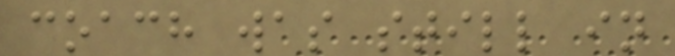coach was still in
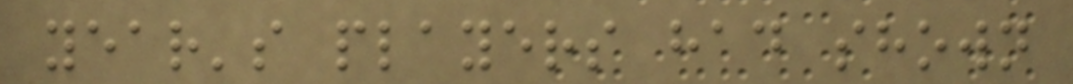year's players had shown
